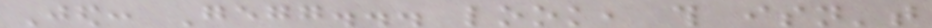Jed: Gegg... look, this isn't
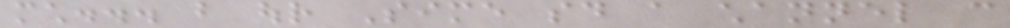much... but our Sime said a channel can
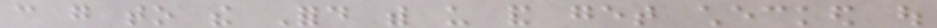can go to the Ford with us and get checked out
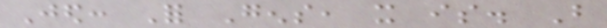Jed: For Gens, it is. But
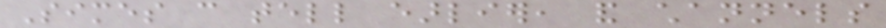Simes can tell earlier, and channels
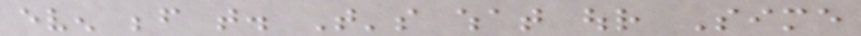even before that. That's what our Sime
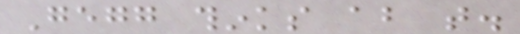Gegg thinks about that.
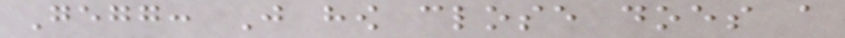Gegg: Just how close does a
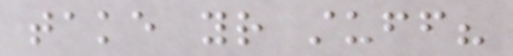take your stuff?
